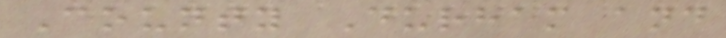County Durham and
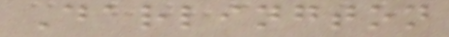Darlington
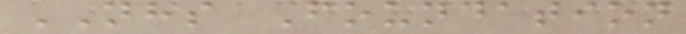NHS Foundation
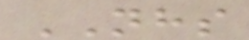NHS
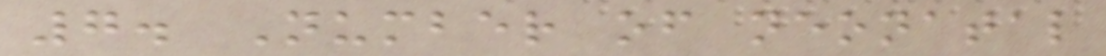7. Number of neonatal
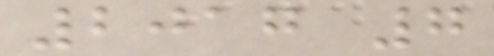2017 7
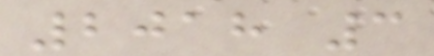2018 3
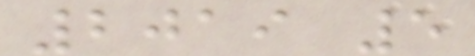2019 5
